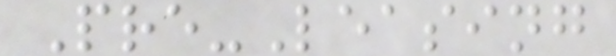Pre-Leasing
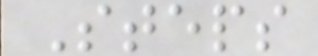Steps
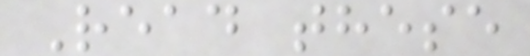Read these
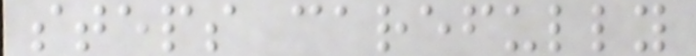steps carefully
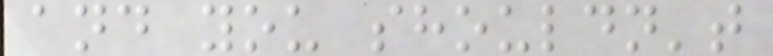and you shouldn't
